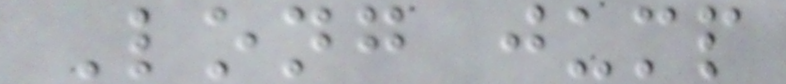Long jump
